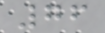76
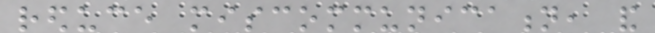reduce miscommunication, and
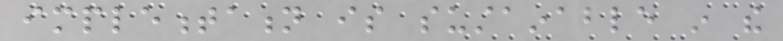implementation is sustainable in the
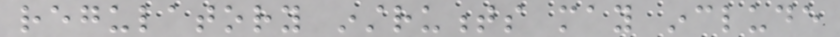regulatory instruments may include
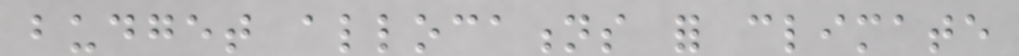budget allocations for climate
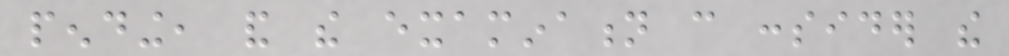pending, and the examination can consider the
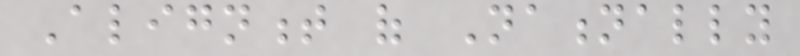Alignment of Nationally
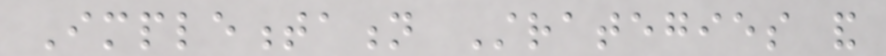Implementation Strategies and
